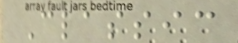Classic
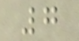7
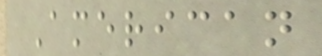American
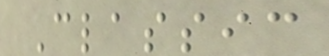Classic
